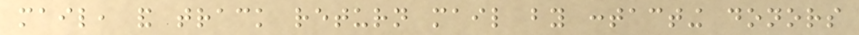mail, and track return mail by contacting donors
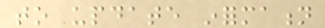to update information
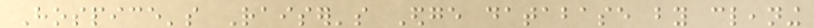Hospice's Raiser's Edge database by cleaning
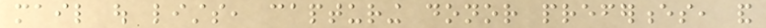mail out lists, capturing donor preferences, and
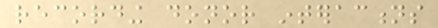recording donor interactions
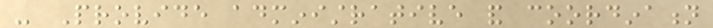- Provide administrative and coordination
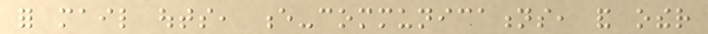for mail outs, e-communications, and other
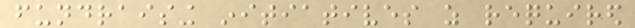fundraising initiatives as required
